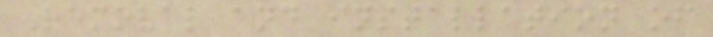Removal and installation of
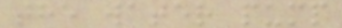the water pump
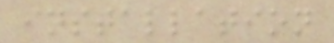installation
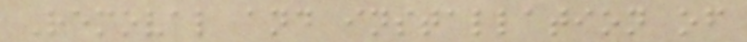Removal and installation of
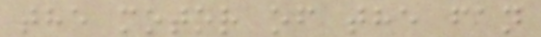the motor of the fan
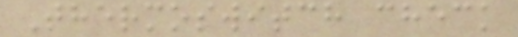Thermoswitch check
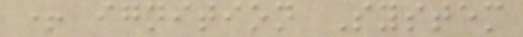+ ignition System
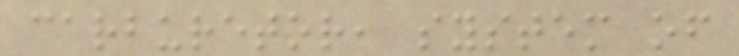carburetor, system of
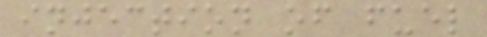injection of fuel
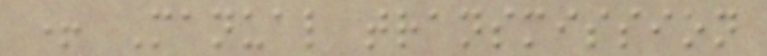+ Manual transmission
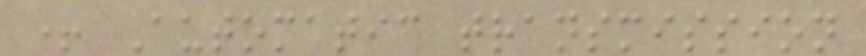+ Automatic transmission
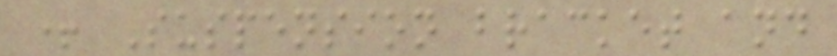+ Suspension bracket and
